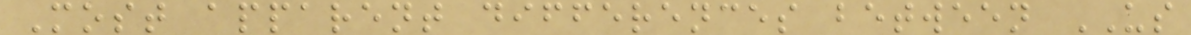Most apparent differences between US
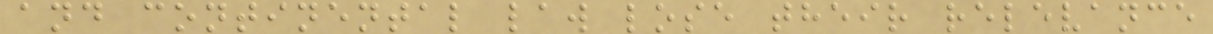and continental law lose their relevance
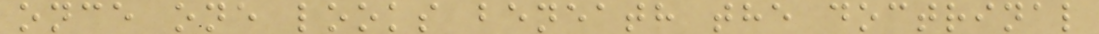once one looks beneath the doctrinal
